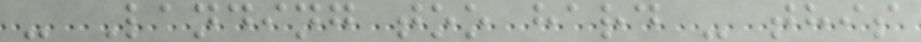- Landing too hard - this
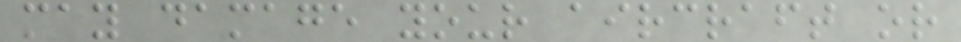may damage your aircraft or
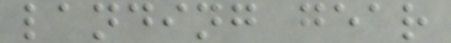landing gear
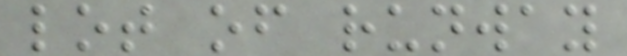lot of runway
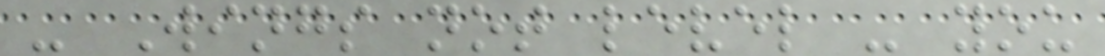- Wings not level - you
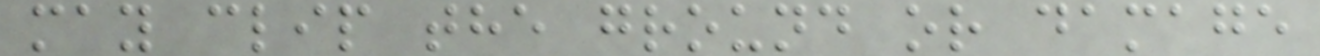may clip the ground or damage
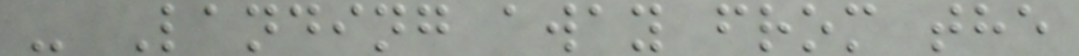- Landing away from the
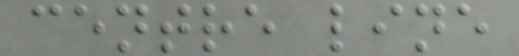centre line
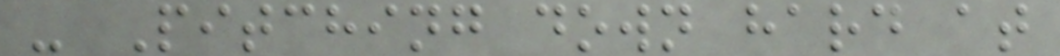- Pitching down hard at
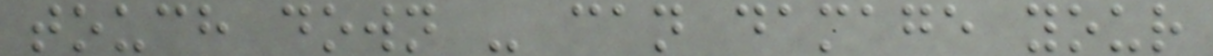touch down - can damage your
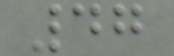47
